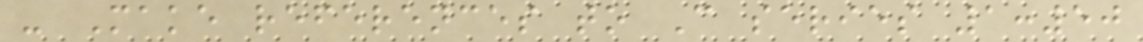- Make references to C series 1:50
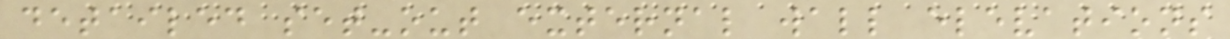detailed set-out external wall elevations
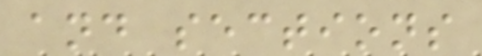and sections
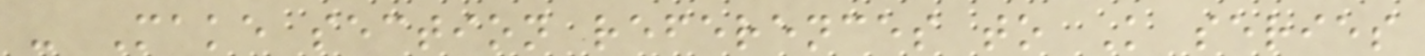- Make section references to K series
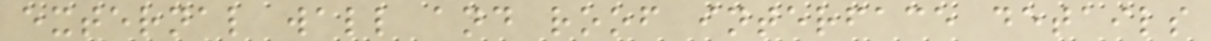external wall and roof interface details
